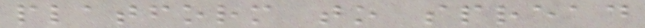platform to spread
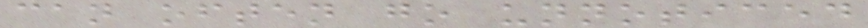can often go unnoticed
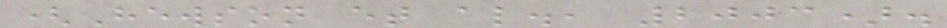(Hewson et al., 2003).
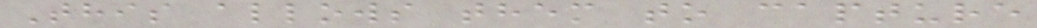This allows them to capture
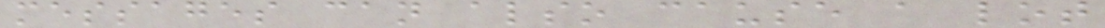messages can also cause a lot
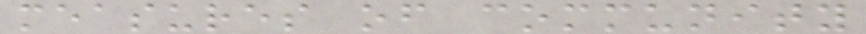measures of community
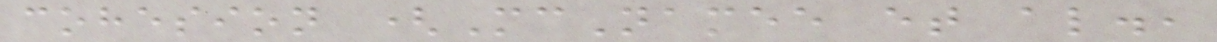cohesion (McNamee et al.,
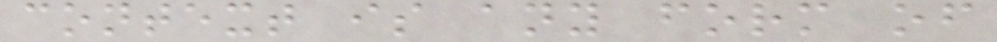context is any form of
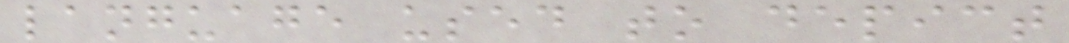language used to depict
